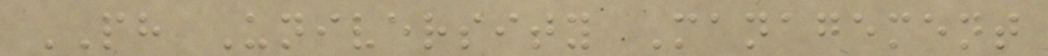PH University Management
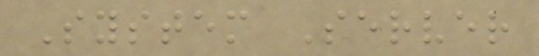System Server
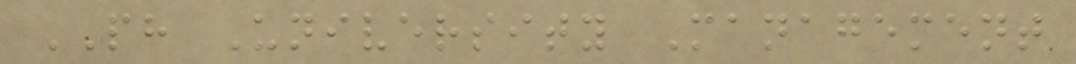PH University Management
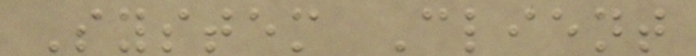System Client
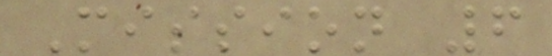Mission 6
